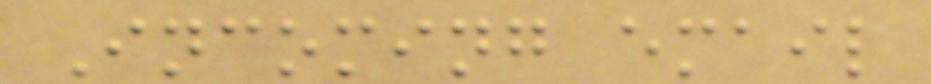Incoming email
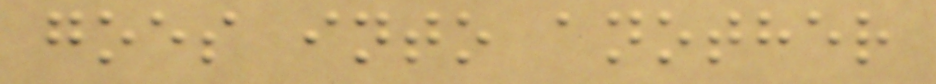goes into another
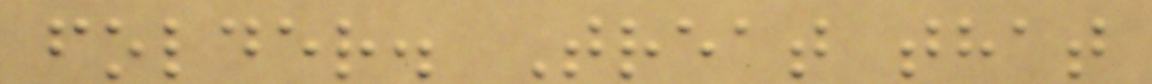folder. Treat that
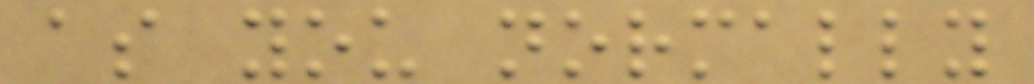as you normally
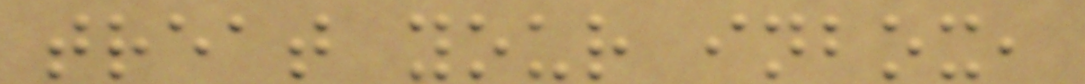treat your inbox,
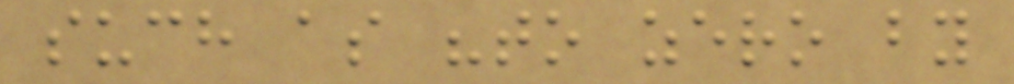such as "to zero by
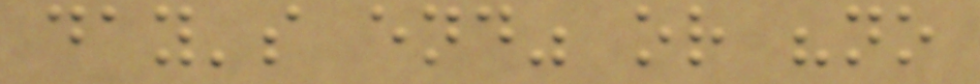day's end" or "no
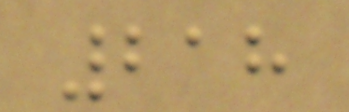218
